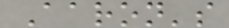Aaron's
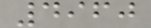4960
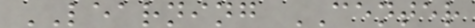LEARNING CENTER
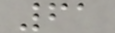61
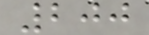200
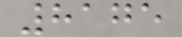8175
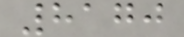8170
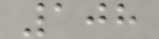108
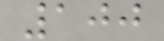100
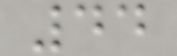44
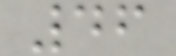46
